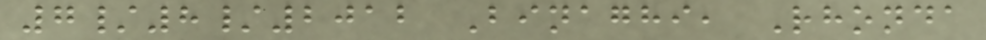7/8/2012 Binaghi, Rhonda
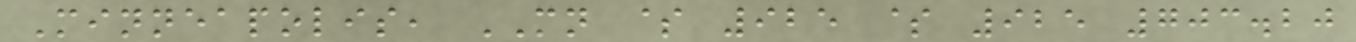Minneapolis, MN $ 925 $ 925 703.20
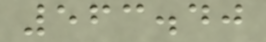563.40
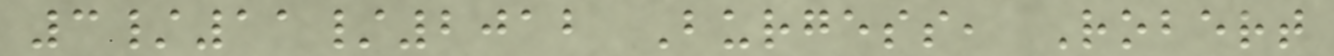3/11/2012 Burgess, Robert
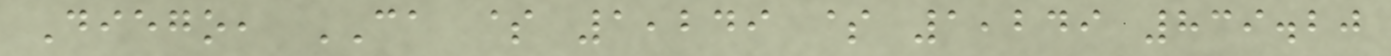Diego, CA $ 1,249 $ 1,249 839.20
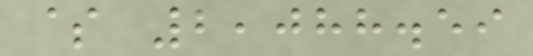$ 2,088.59
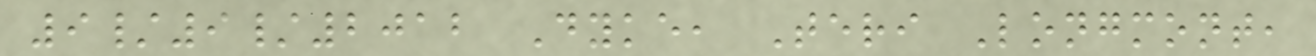9/9/2012 Dyke, Teri Longmont,
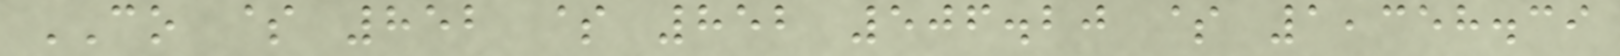CO $ 852 $ 852 506.20 $ 1,358.39
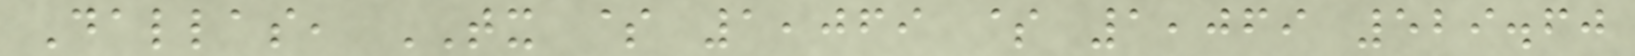Dallas, TX $ 1,069 $ 1,069 529.60
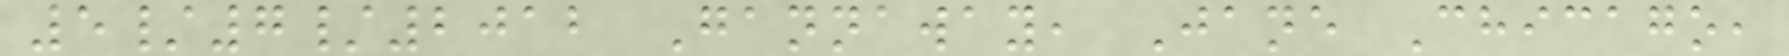5/7/2012 Gannaway, Jane Chicago,
